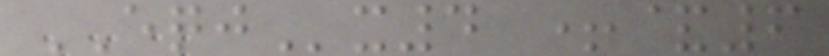EQJx4 +&6
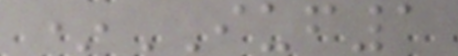*IUF1
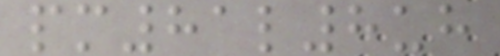pm81l8uh
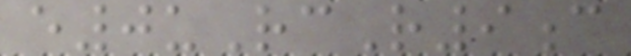e0uRcR9c
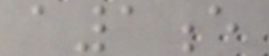a1e
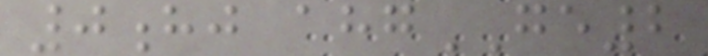0hj ahgGE2
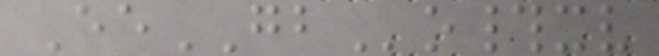EeGBo#xv
